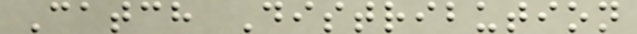Catch Distribution
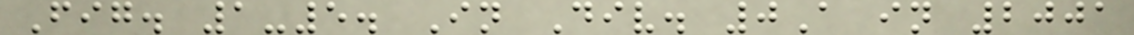Fig. 1-5. In Div. 0A in 2001
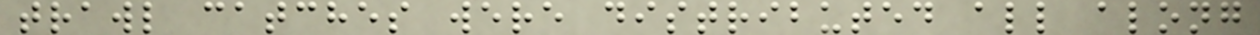trawl catches were distributed all along
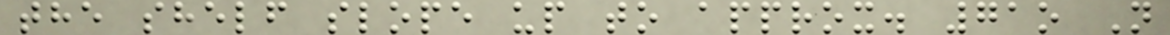the shelf slope up to approx. 71o N
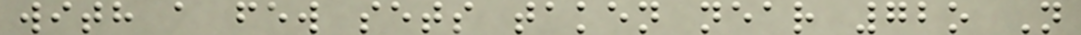with a few sets taken near 72o N
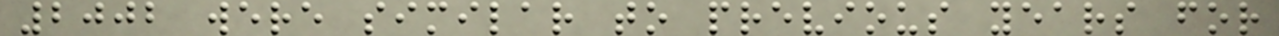2002 were similar to previous years for
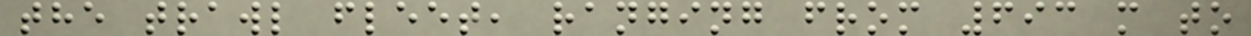the trawl fleet, ranging from 693 m to
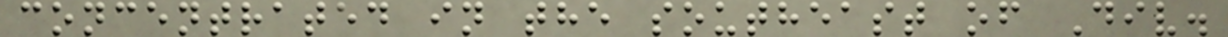concentrated in the southeast of Div.
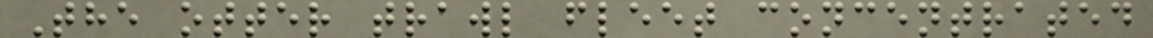The otter trawl fleet concentrated
